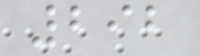292
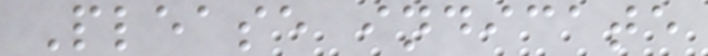Please indicate
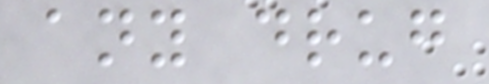any drug
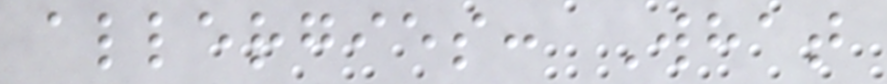allergies: What
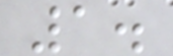1.
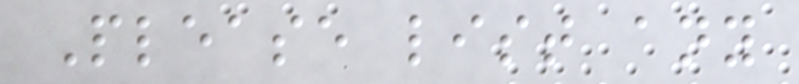Please list any
